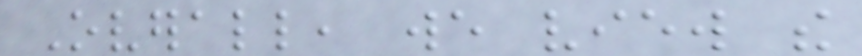Overall, we view the
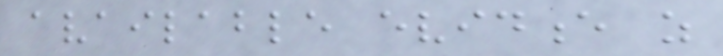available evidence as
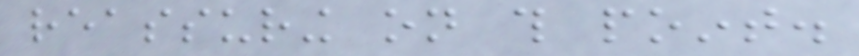reassuring on this point.
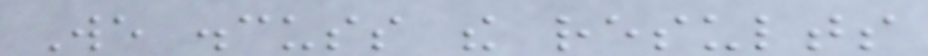We discuss the results
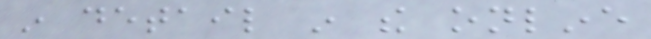in detail in the online
